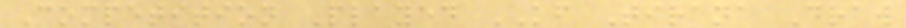Competition Played KF Tirana Draw
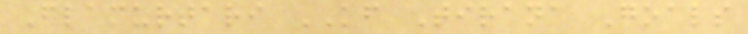Flamurtari KF Tirana Goals
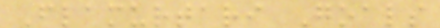Flamurtari Goals
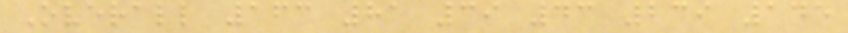Overall 163 81 39 43 239 145
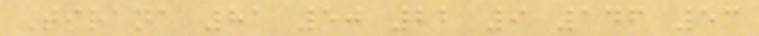Tirana 81 50 22 9 146 53
